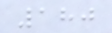180
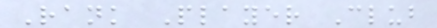Rank Player Club
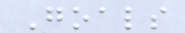Goals
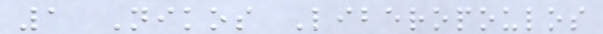1 Nikos Liberopoulos
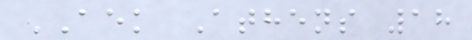AEK Athens 18
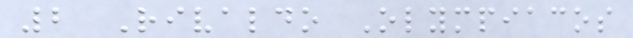2 Rivaldo Olympiacos
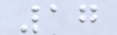17
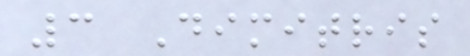3 Dimitris
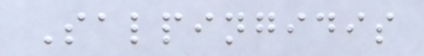Salpingidis
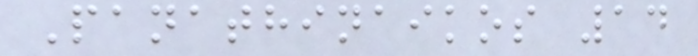Panathinaikos 14
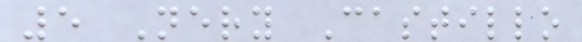5 Nery Castillo
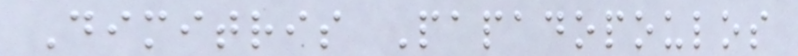Dimitris Papadopoulos
